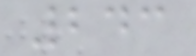243
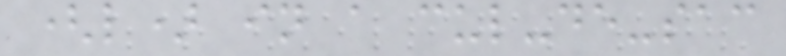(l) in a cul-de-sac
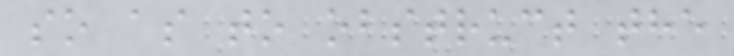so as to obstruct the
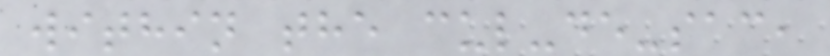within the cul-de-sac,
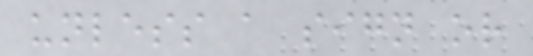unless a sign or
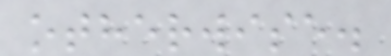otherwise.
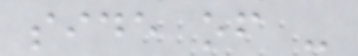side of -
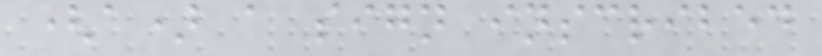(a) a sign inscribed
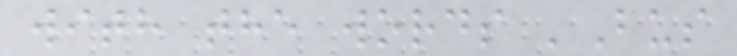with the words 'Bus
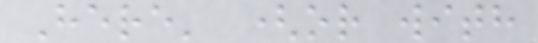Here' (or with
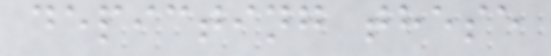depicting these
